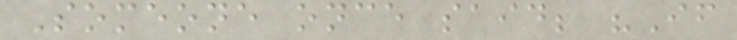Someone once said; "If
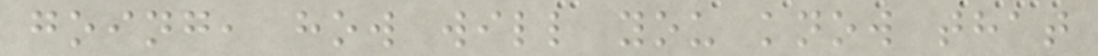going, how will you know that
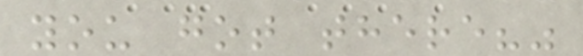you got there?"
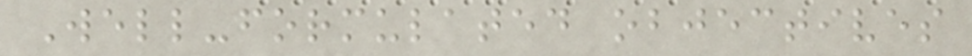Well-formulated objectives
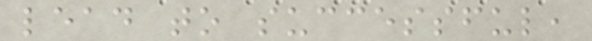lead to successful,
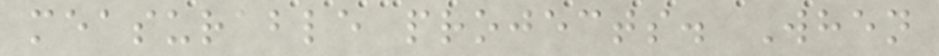measurable projects. When
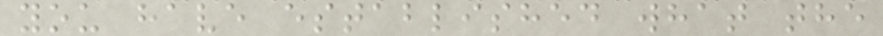you have established what the
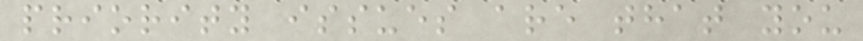priority issues are that you
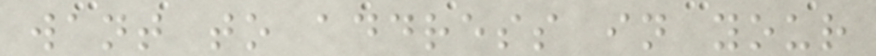want to address in your
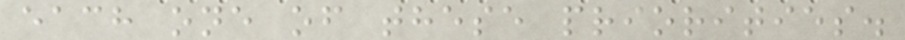each one of these priorities.
